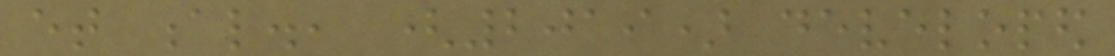et al., (2019) developed
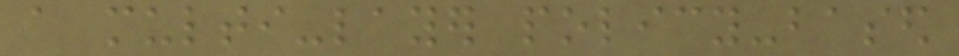a multi-layer policy-based
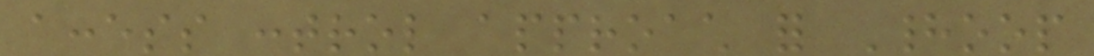access control approach for Hadoop
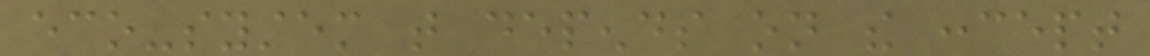eco-system that depends on the concept
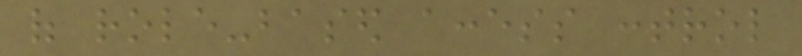of role-based access control
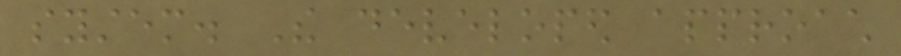system. The developed approach
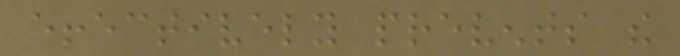effectively prevents the
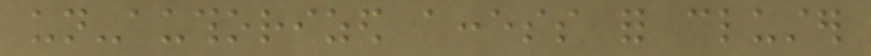un-authorized access for cluster
